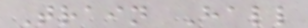Train Hall
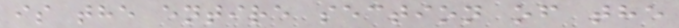is the entire section of the
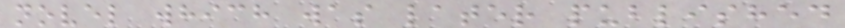novel which was later published
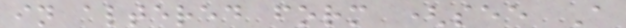in altered form (see A
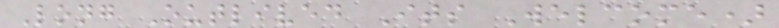Long Outlived Its Welcome)
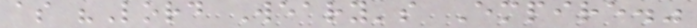as "Lord Weary's Empire."
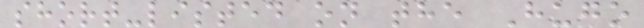short-listed on the Hugo
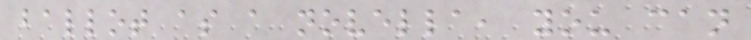ballot as a novella, you can
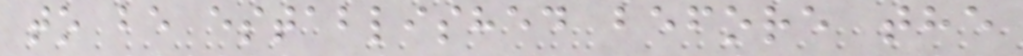to be established before the
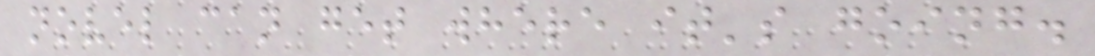novel can get where it's going.
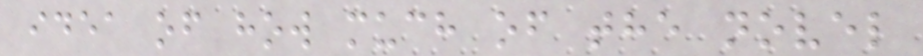idea of how much of the novel
